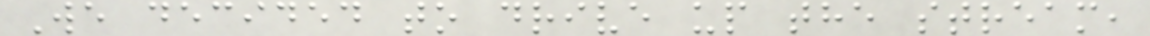We decided to drive up the stream,
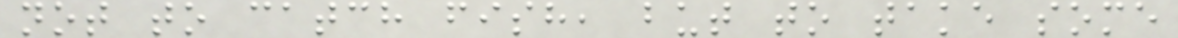not to catch fish, but to take some
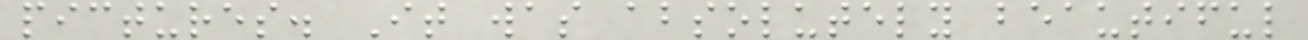pictures. It was absolutely beautiful
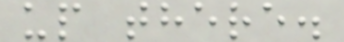up there.
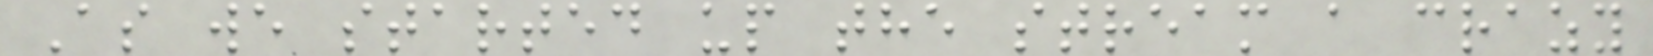As we started up the stream a crazy
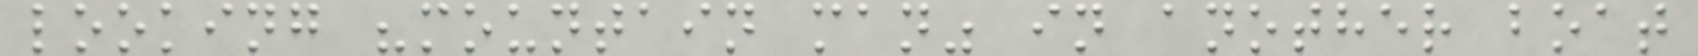looking "mountain man" in another boat
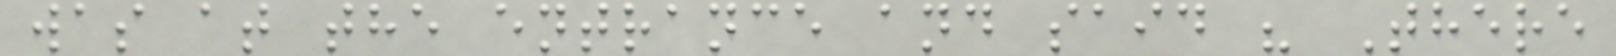was at the entrance and said " There
